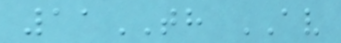11TH AV
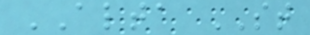ALTA ST
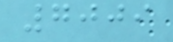7009
